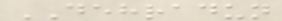DEHRADUN
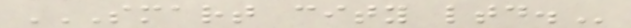SMART CITY LTD.
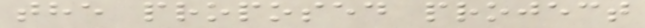the proposed project
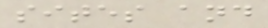sites and
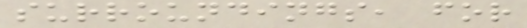surroundings, for
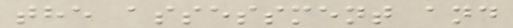the assessment and
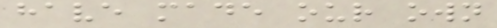have made our own
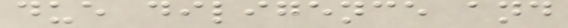due diligence and
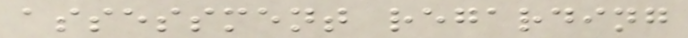assessment regarding
